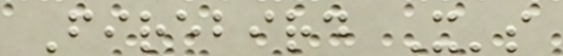Firebird X's
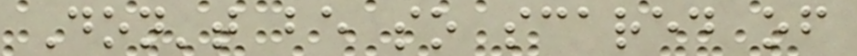Don't be so scared of
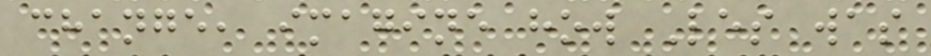change, imagine how Les was
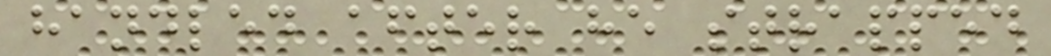handled after he strapped
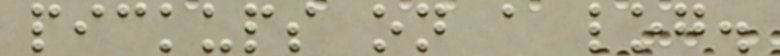pickups on a log.
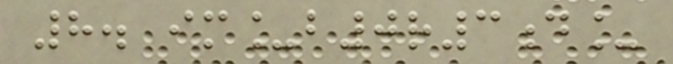8. im_b0r3d_
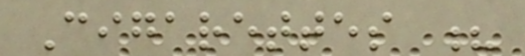Cigarettes ?
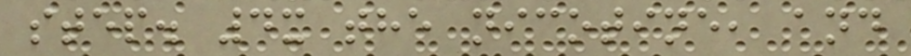step. 4x the nicotine, and
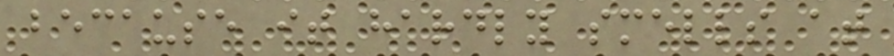because it hardly smells at
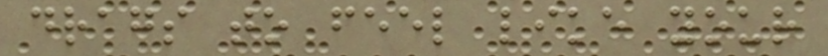drags to feel like your
